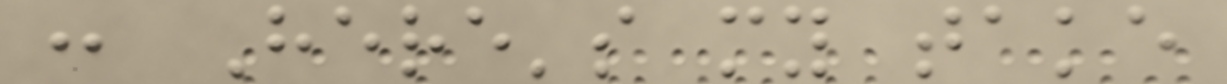: Here's my take
